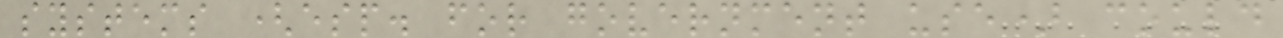systems (esp. for government use) could
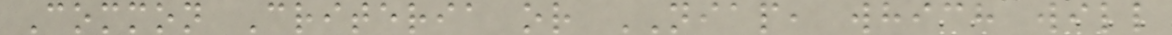Common Criteria or NIAP, which will
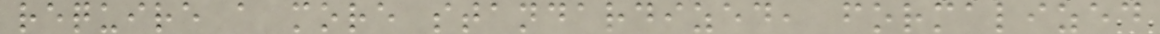require a more standardized, formalized
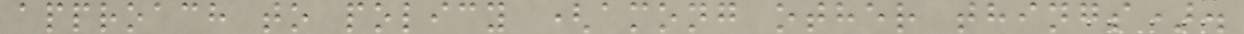approach to policy (among other things).
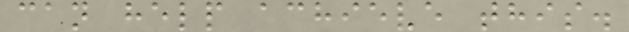can help achieve this.
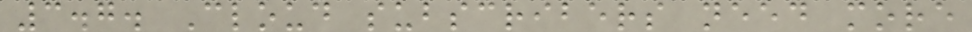3.7. Cloud subscribers need more
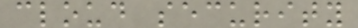cloud security
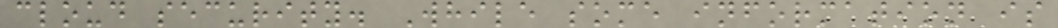cloud security. While some information is
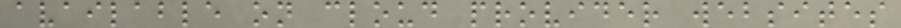available on cloud provider websites
